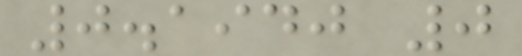0.1940 0
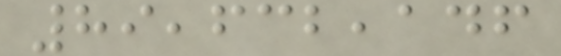89,632,146
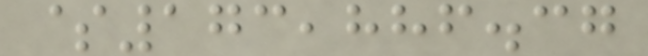$173,886.37
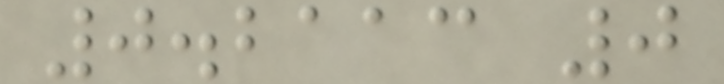0.2113 0
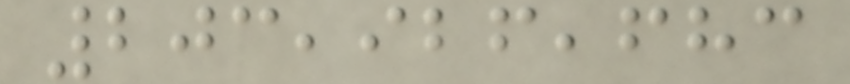203,926,683
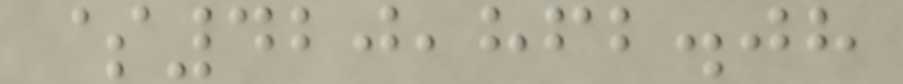$420,862.08
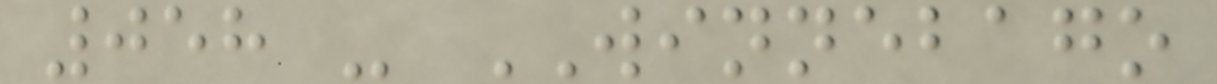058 - WINNEBAGO
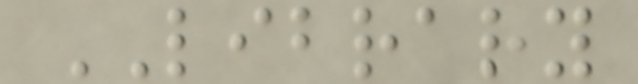LIBRARY
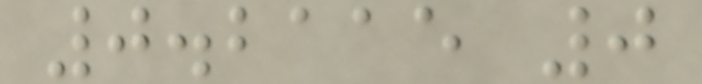0.2115 0
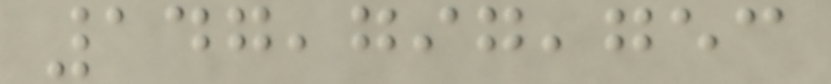147,797,753
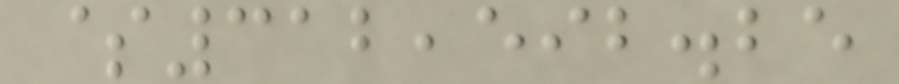$312,592.25
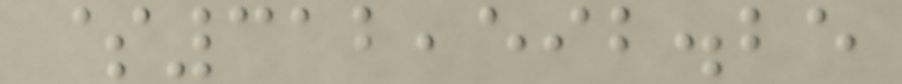$312,592.25
